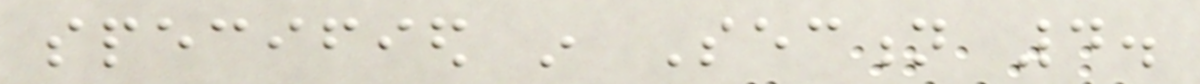specified in Section 4.
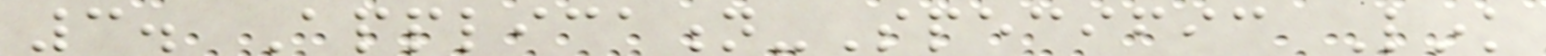3. Application-Specific Link
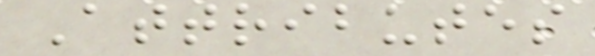Attributes
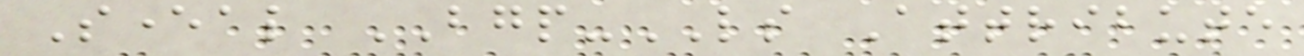Several BGP-LS Attribute
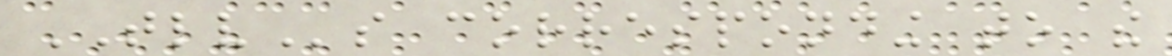TLVs corresponding to the
